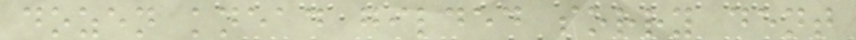dozen knead gilded sorry dent
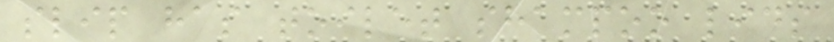slip has toilet shampoo lids
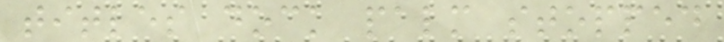titles dock palm stopped
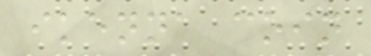ikenna coin
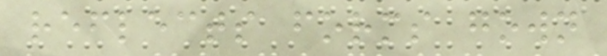reflects forms gown
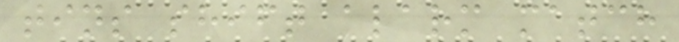tins shift alarm match
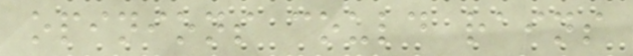opinions could rains
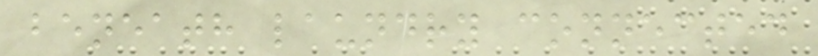beneath laundry connected
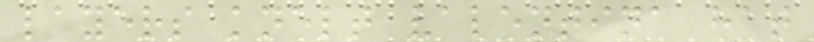layers knelt valentina hat
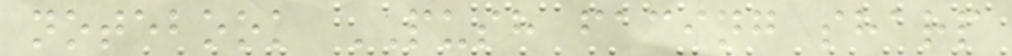notebook PUSH facing sharp
